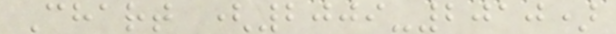Chart (2009-2010)
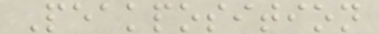Peakposition
